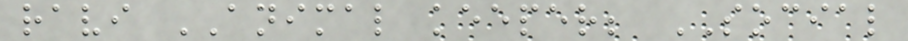ravi ANIMAL keeper; SOCIAL
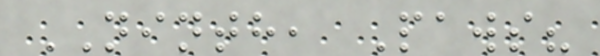NINTH, Paws?
